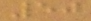50
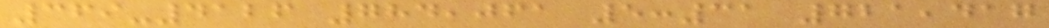369-4126 784,061 5:31 721,417
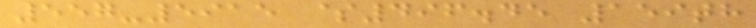557-5915 $496.45 159th
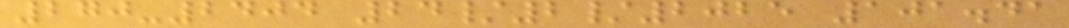270-2404 24/2/2025 101.41
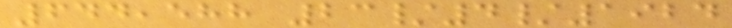644,588 23/4/1924
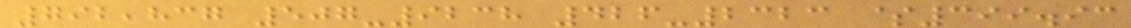792,837 507-9238 426-2323 $399.93
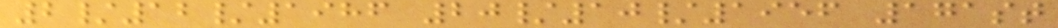2/12/1986 20/10/1956 171st
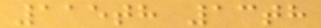115th 13th
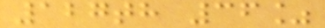127th 36%
